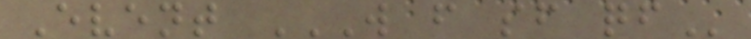Event W F SF QF
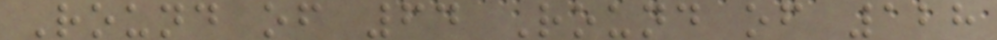Round of 64 Round of 128
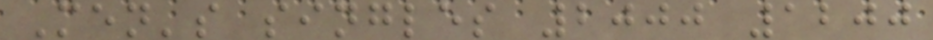Men's singles 2000 1200
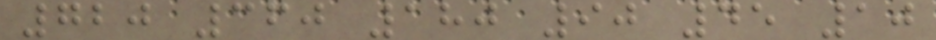720 360 180 90 45 10
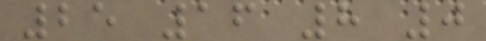25 16 8 0
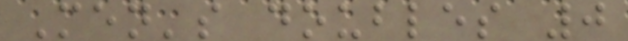Men's doubles 0
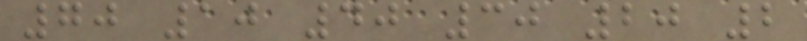70 10 40 30 20 2
